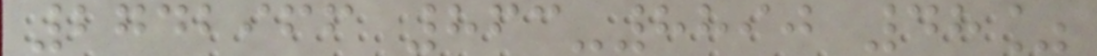2742966 863-8890 48%
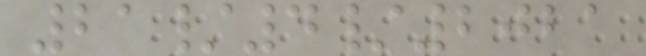21/4/2021
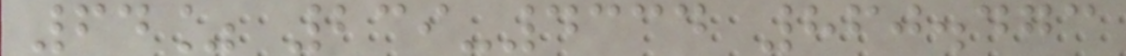64% 239-4334 860.473
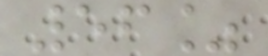56%
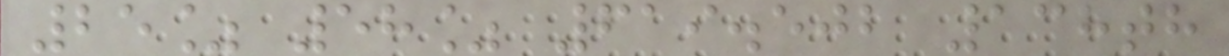25% 58% 619.502 138th
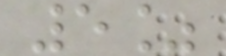5%
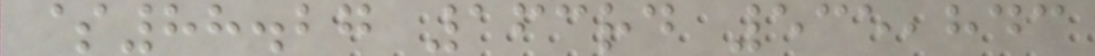$88.27 163rd 535,843
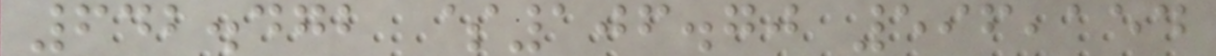642.472 $106.70 596,154
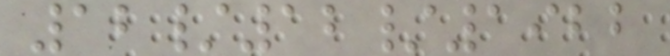12/12/1922
